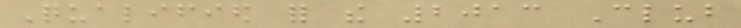Qualified for the 2013 Club
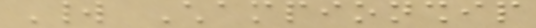World Championship
